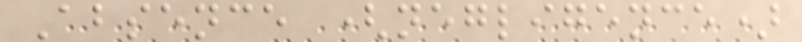Absence (negligence)
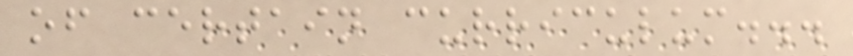of certain curriculum...
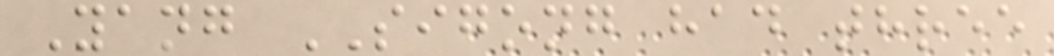Yang SIGONG had three
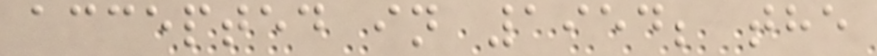accepted in 1954; the
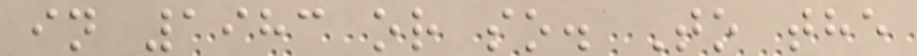in 1983 or so. To the
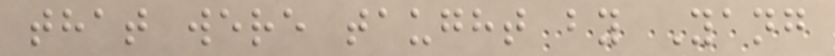that were taught by Yang
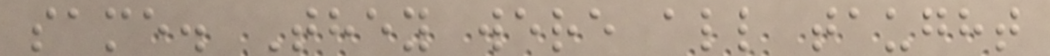same. They were all taught
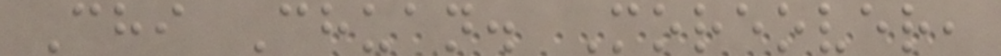Chi Chuan. Moreover,
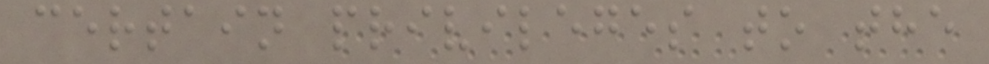certain privileges to the
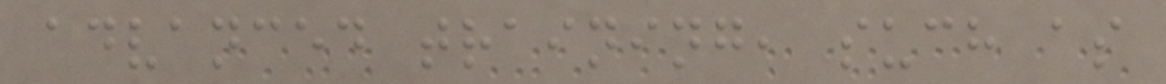advanced training, such as
